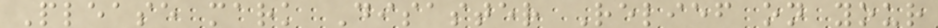Please mark Disaster Relief on your
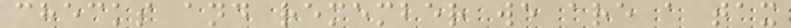checks and remember we are a tax
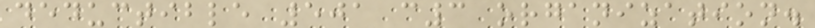deductible 501 c3 organization.
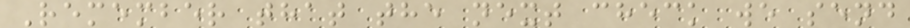Remember that the next check we send
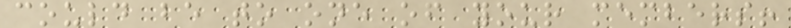could be to one of your members!
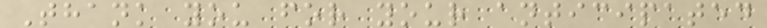Thank you for your anticipated
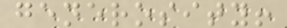generosity!
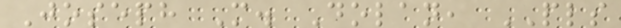Joseph M. Dolan, PLS
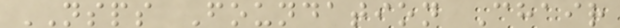NSPS Foundation Chair
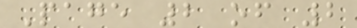Page 2 of 2
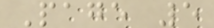Page 5
